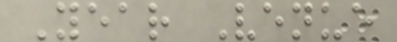Year Venue
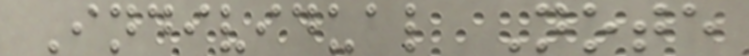Individual Note
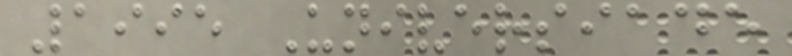1995 Universiade
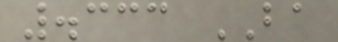.333 BA
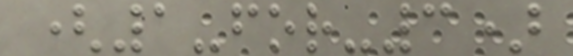(1-for-3)
